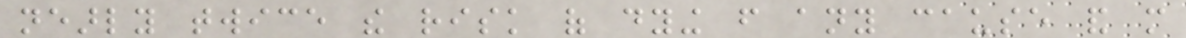nearly twice the risk of dying from any cause and more
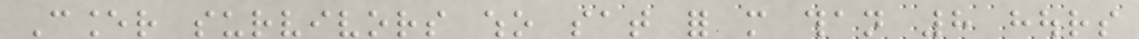Cancer survivors who sat for more than 8 hours
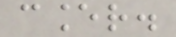cancer.
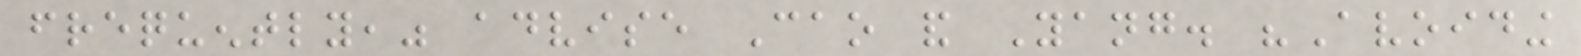frequently," advise Cao and Yang. "Avoiding
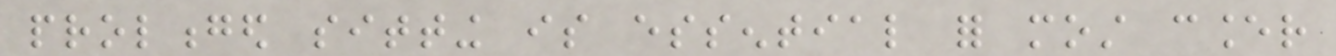prolonged sitting is essential for most cancer
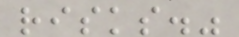risks."
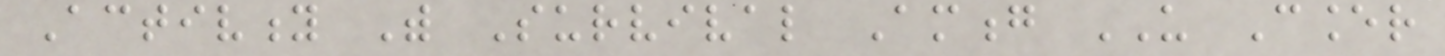Activity With Survival Among US Cancer
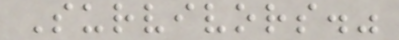Survivors."
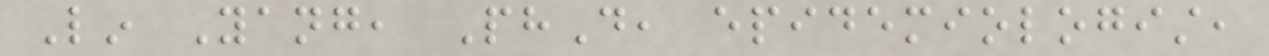Lin Yang, PhD, epidemiologist,
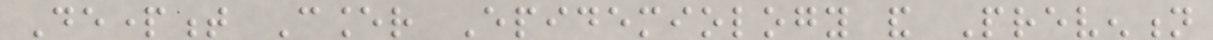Department Cancer Epidemiology and Prevention
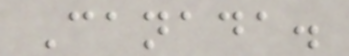Canada.
